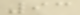93
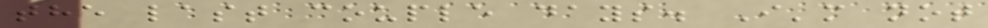the last couple days. I'm not
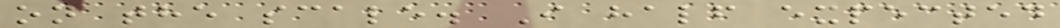on the scale. I half expected
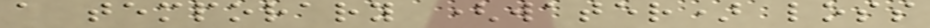a temporary (water) loss
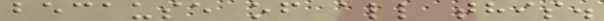because of all this.
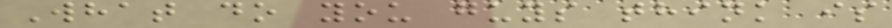What do you guys think is
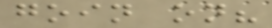goin on?
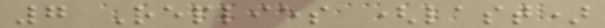7 Replies (last)
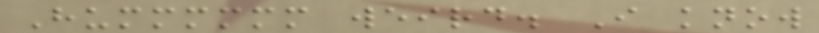Hummmmmm weird. I know
